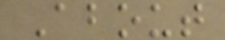About
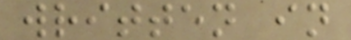written in
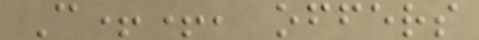C++, offers
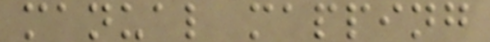manual mapping
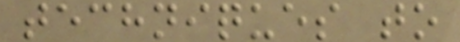techniques to
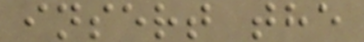insert the
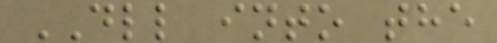DLL into the
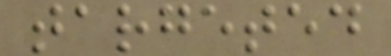targeted
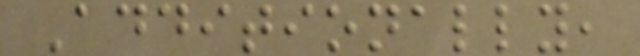Additionally,
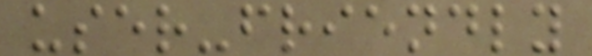user-friendly
